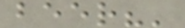beer?'
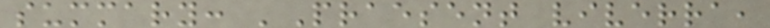summary: 'Praesent viverra,
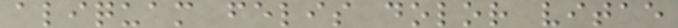aliquam felis dolor vitae
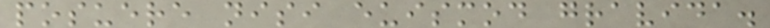posuere nisi euismod gravida.
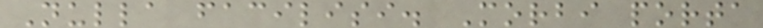Nulla facilisi. Morbi porta
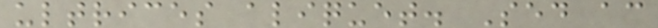ultrices aliquet. Sed ac
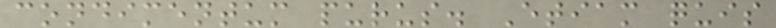condimentum purus. Etiam quis
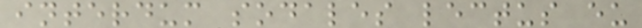interdum sodales lectus eu
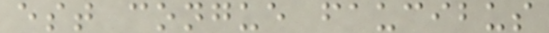est congue faucibus
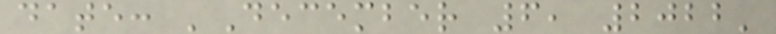date: 'December 6, 2022'
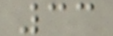33
